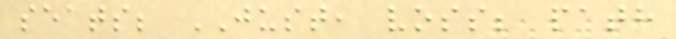seats; JUST, voss; path
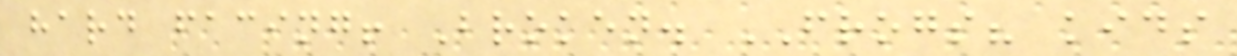hard facing! Broken. FROGS? kids
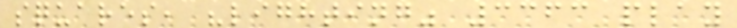squares, "lighting" 3363 play
